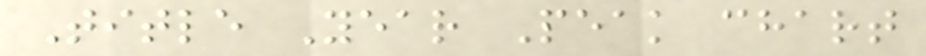Title Year Peak chart
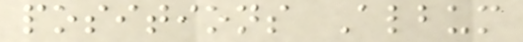positions Album
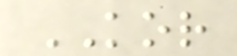KOR
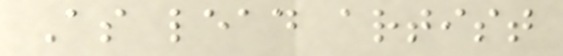As lead artist
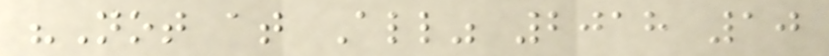"Not at All" 2018 10
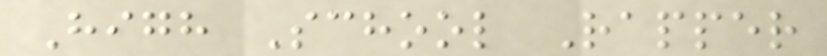High School Rapper
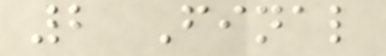2 Final
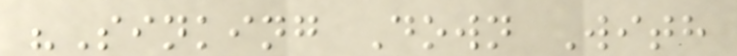"Sinking Down With
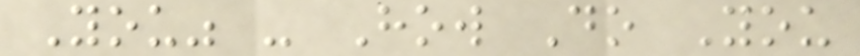You" - How Do You
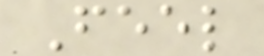Feel
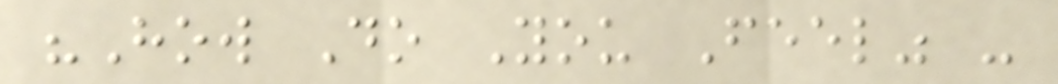"How Do You Feel" -
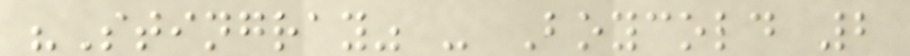"Stingray" - Boycold 2
